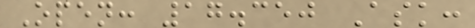Open: 17.350 Ask:
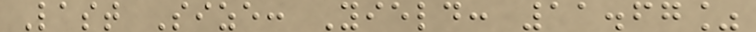Last Size: Yield: 11.67%
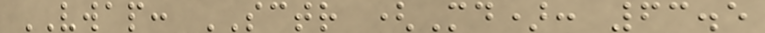VWAP: SCTR (Md): 63.5
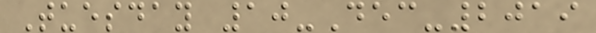Tuesday 10-Dec-2019
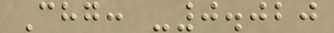Chg: -0.020
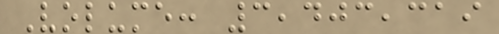Volume: 3,403,319
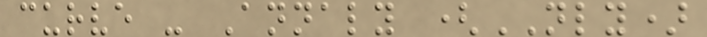curve - Annaly (NLY)
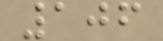106
